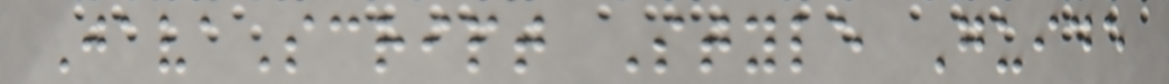JavaScript Style Guide
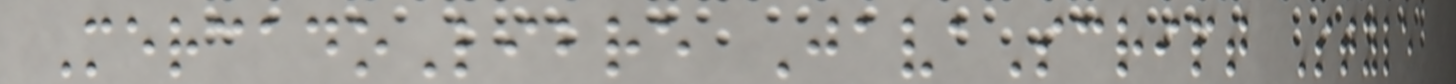MercadoLibre JavaScript Style
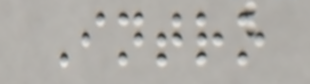Intro
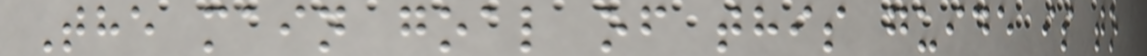The main goal of this guide is to
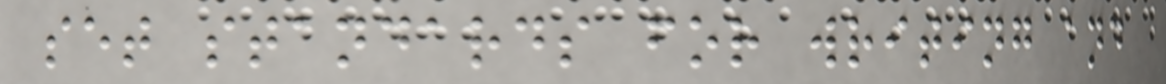set standards for writing and
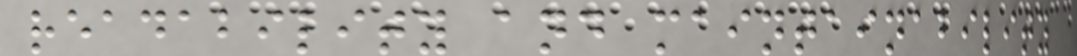readability and maintainability
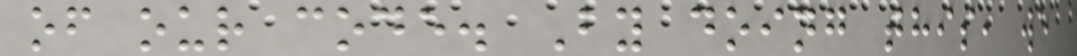of our code. By doing this, we
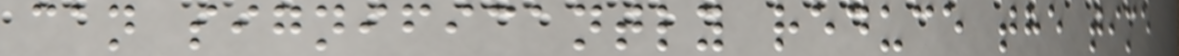can significantly reduce the time
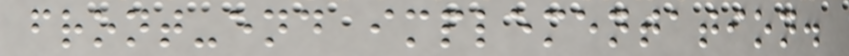front-end implementation.
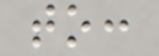to:
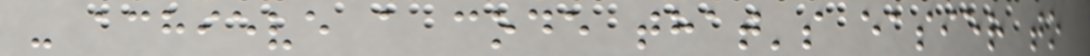- achieve a code that's easier to
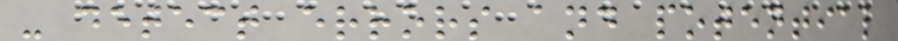- detect errors and potential
